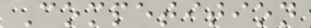Competition
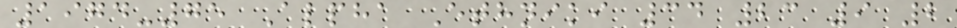1974-75 Alpha Ethniki 34 23 9 2
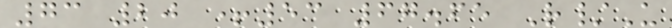73 20 +53 67.65 R/U
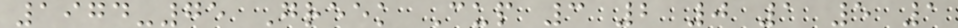1974-75 Greek Cup 3 2 0 1 5 1
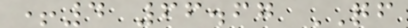+4 66.67 QF
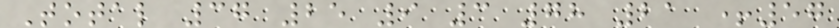Total 37 25 9 3 78 21 +57
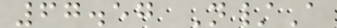67.57 N/A
